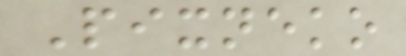Pixneko
